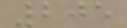205
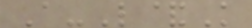A-L&K
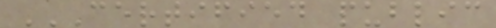CERTIFIED PUBLIC
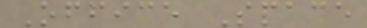Office Space
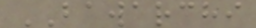BAWARCHI
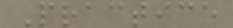Practice
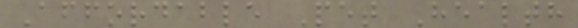Affordable Pet Health
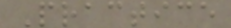Practice
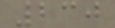230
